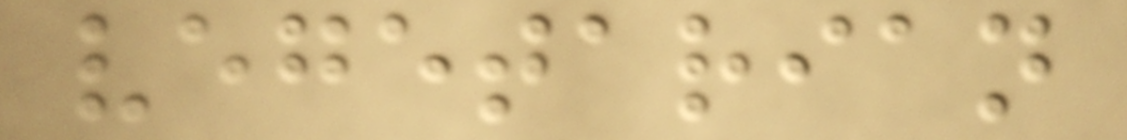vegetarian
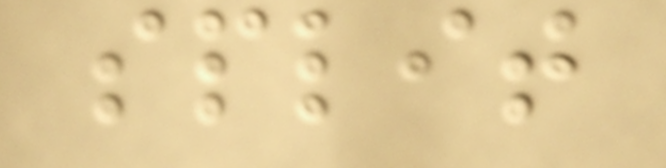split
